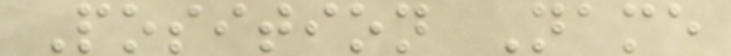Position Name
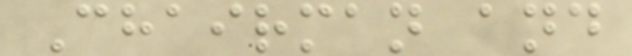Chairman and
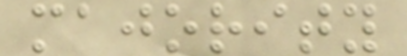majority
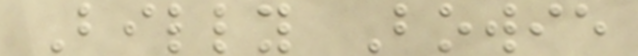Billy Bowie
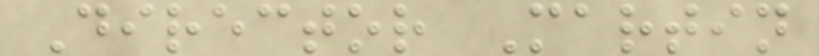Director Martin
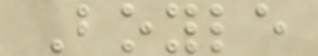Boyle
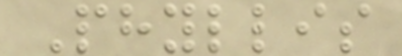Phyllis
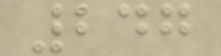247
